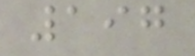197
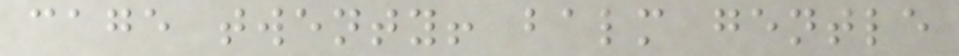cage twenty! balm gentle
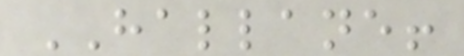HALLANE!
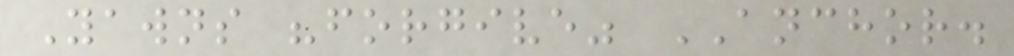Yawns "forgive" ANCHOR.
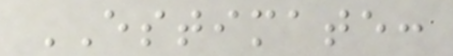ESTIMATE:
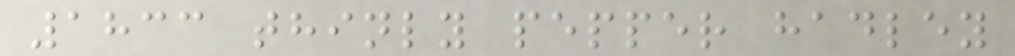1833 thinly pepper hadley
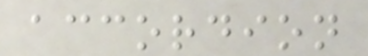accordion
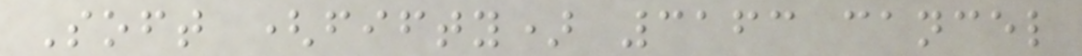Soft (fifty) 3163 cancel
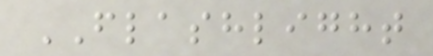FLASHLIGHT
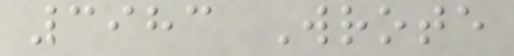3983 Wrote
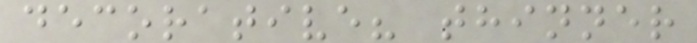decorative? thinner
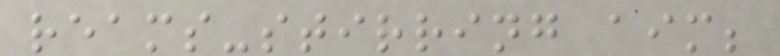reams-stirring aim;
